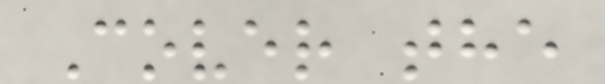Cover the
